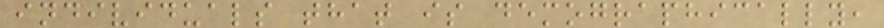individuals that is demographically,
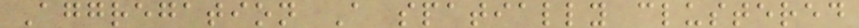Aggregation A spatially clustered
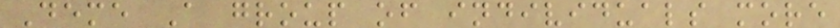Deme A group of individuals more
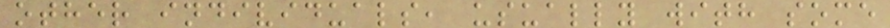other individuals, usually with some
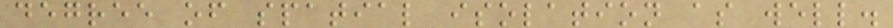degree of spatial isolation as well.
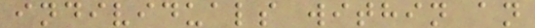individuals within an
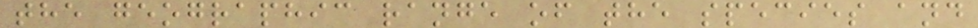the geographic range of the species and
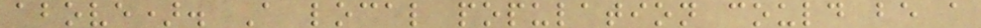above). A local population could be a
